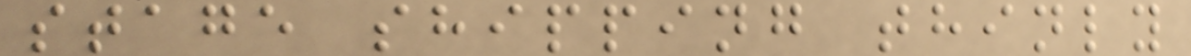stage shipping thinly
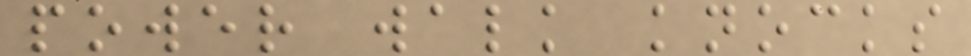power walk knocks
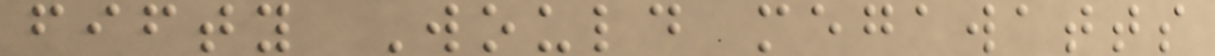fifty Would megawatts
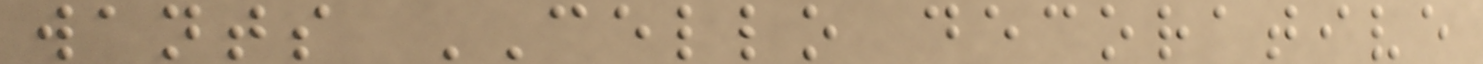wants CELLO decorative
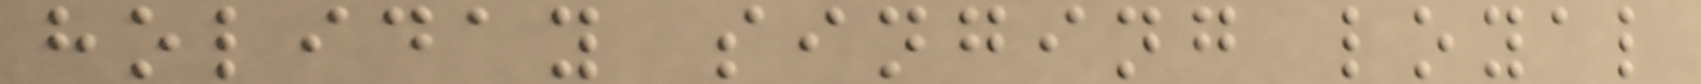holiday singing loyal
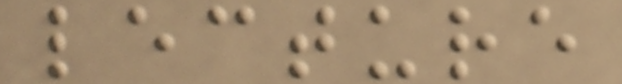lecture
